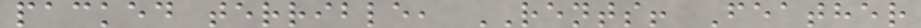packed terrible, RENTS! Feather
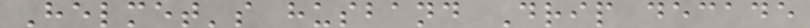Helmet's husband Drip decade
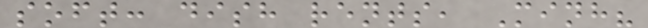soft: dish rents, Minh?
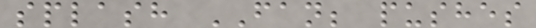splash FAN; pushes
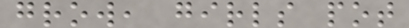grow, girls pot
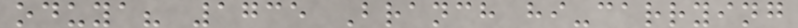oduya? 1735 Branch hi-carrying
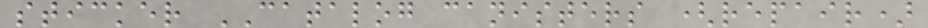sticker CATALOG canisters (repair)
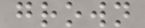grown
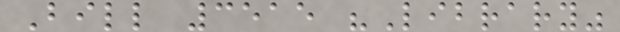Bill 3515 "Library"
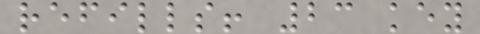refills! 23 key
